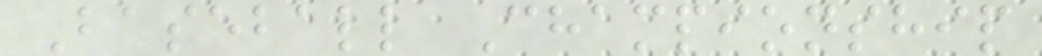Baseball Championship
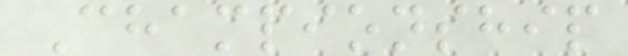Championship
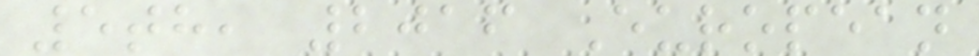5th, 2016 European
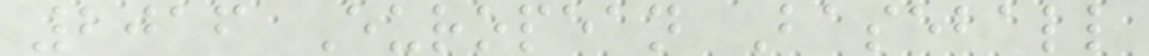2016 European Baseball
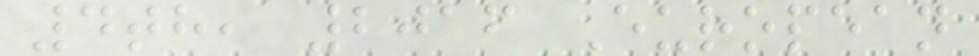4th, 2016 European
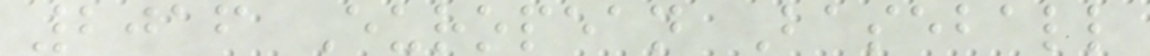2016 European Baseball
